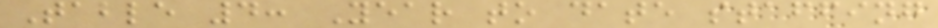Table 4: Year to date staffing
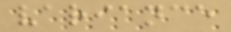variance
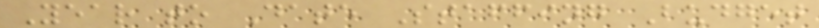Year to Date Staffing Budget
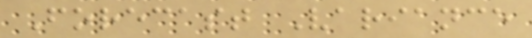Forecast Variance
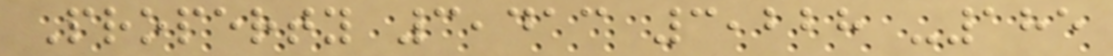Property 3,413 3,228 -185
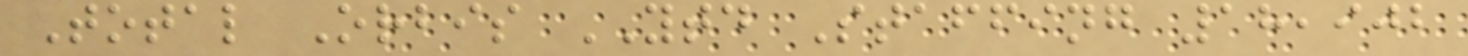Total Orbis YTD Staffing 18,902
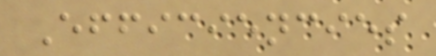Efficiencies
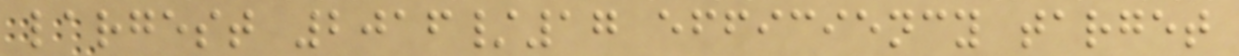largest 2016/17 efficiency target
